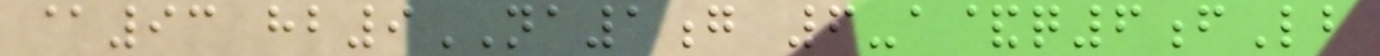@93 hb9NA1g 6-a&q6fLb
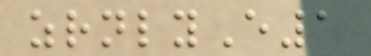zrnlyE1
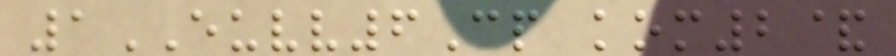1EUVV6Cp kom2&
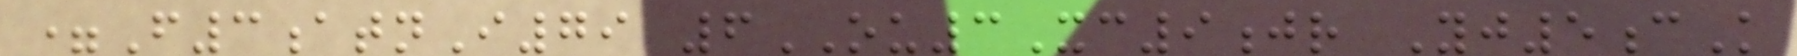=F3atnI79 6OU3Xc9jr Yj5cK
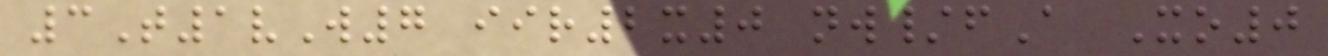3T1vW7 iir2x0 nw/fA Xo0
